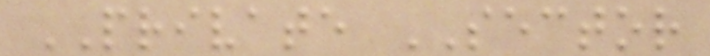PRIVATE SECTOR
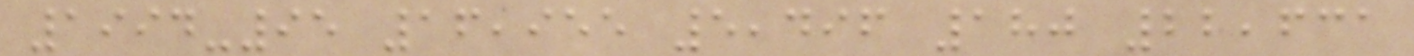1994-95 16,955 5,496 180 22,631
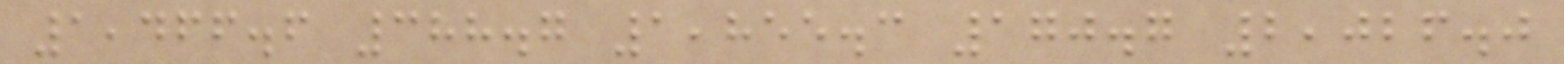1,466.6 388.7 1,855.3 170.7 2,026.0
